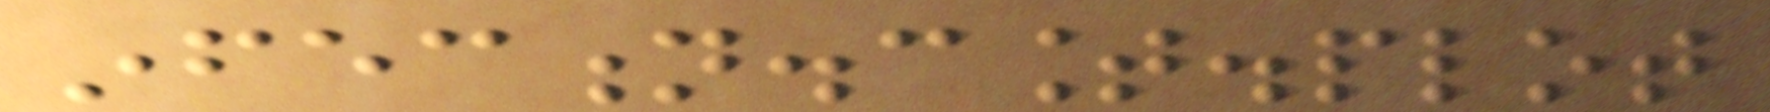infection.count.plot
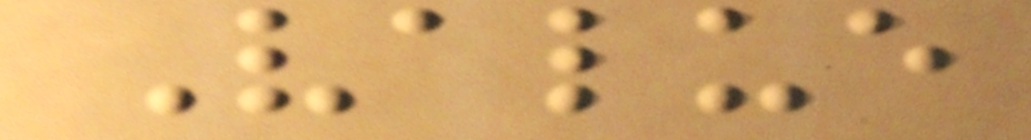Value
